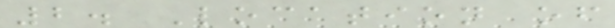2. Location of
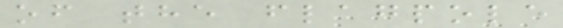of the flagpole
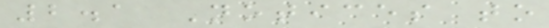2.1 Notices to
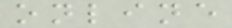online
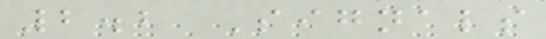2.2 Signals
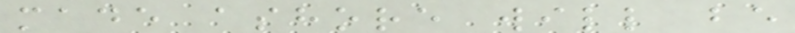made ashore will be
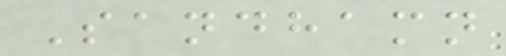Sandhamn
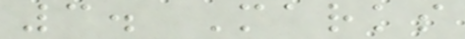3. Marks
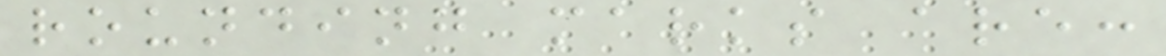rounding marks are:
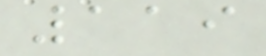119
